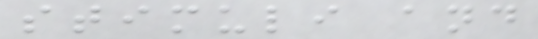stimuli and
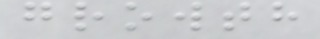growth
